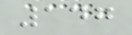147
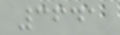3641
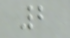2
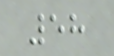58
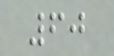60
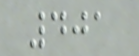401
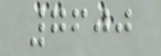7600
